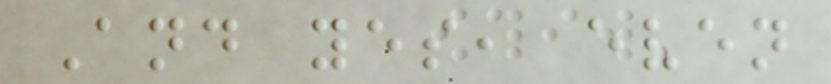And yes, even
